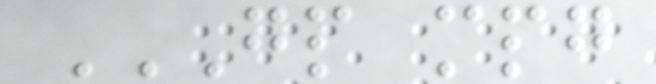GP MPG
